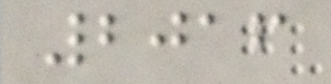2016
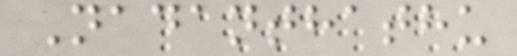Nadanthathu
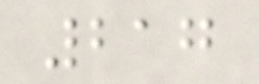217
